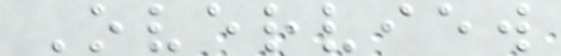Overview
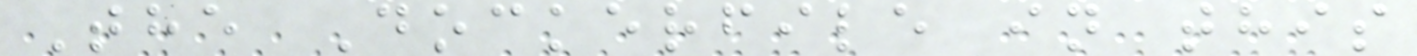The Dockerfile in this
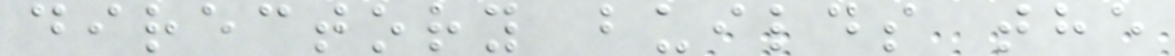directory builds the
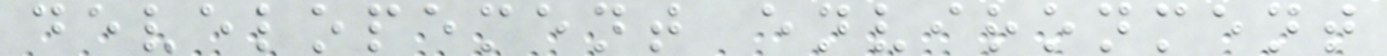developement environment
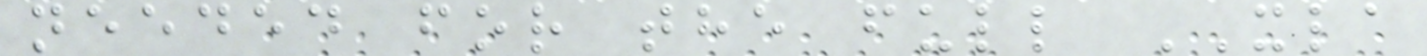needed for the full XLA
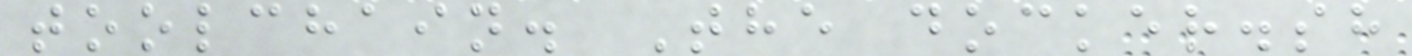toolchain. The docker.sh
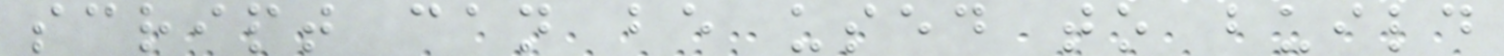script can be used to build
